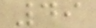49
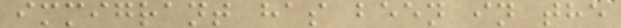immigrant has been in the
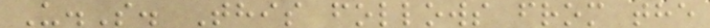U.S. This follows from the
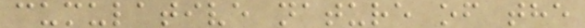cumulative nature of the
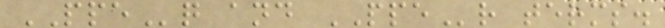PPEq and PPEr terms.
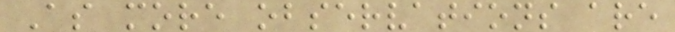As more observations are
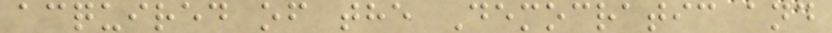acquired of the Democratic and
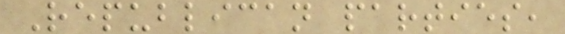Republican parties,
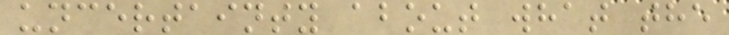uncertainty about what the
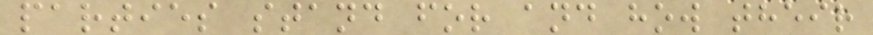parties stand for and how their
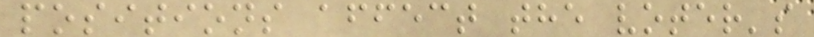positions affect the voter's
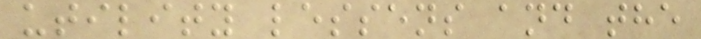utility lessens and the
